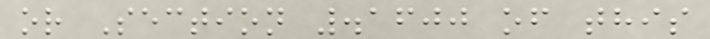or Section .1600 of this
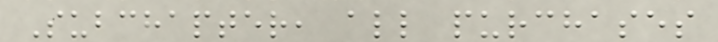Subchapter, all purchases
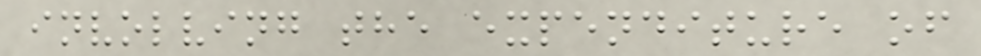involving the expenditure of
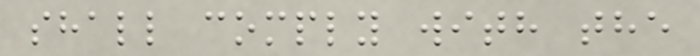shall comply with the
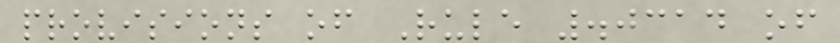provisions of Rule .0314 of
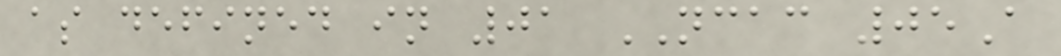as defined in 01 NCAC 05A
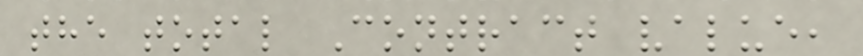the total Contract value,
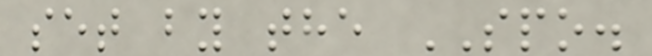set by the SPO.
